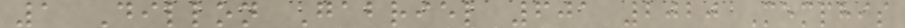1 Dillon Gabriel 601 2020 Memphis
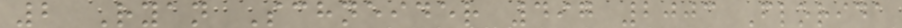2 Ryan Schneider 497 2003 Florida
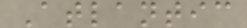Atlantic
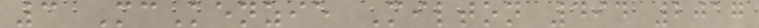3 McKenzie Milton 494 2017
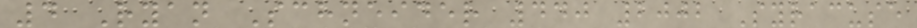4 Ryan Schneider 440 2002 Syracuse
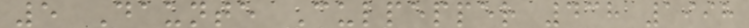5 Daunte Culpepper 438 1998
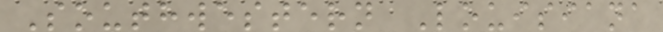Southwestern Louisiana
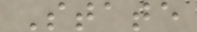State
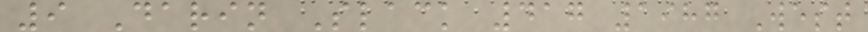9 Darin Slack 417 1987 West
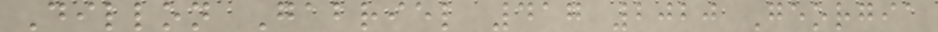Dillon Gabriel 417 2020 Georgia
